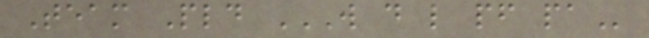Team Pld W D L PF PA
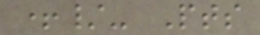+/- Pts
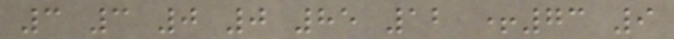3 3 0 0 85 12 +73 9
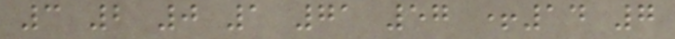3 2 0 1 71 57 +14 7
